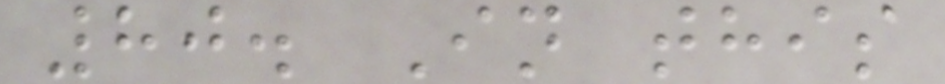80. In this
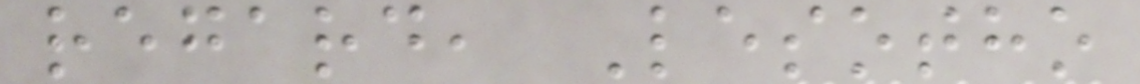regard, Lesotho
